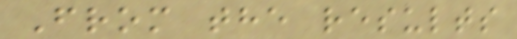From the results
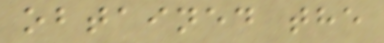obtained the
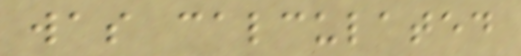was calculated
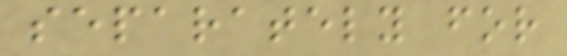separately for
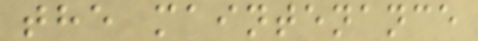the maintenance
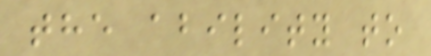the ability to
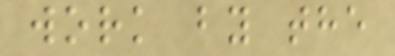work by the
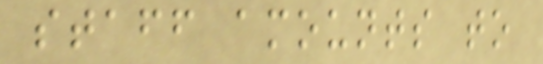staff amounts to
